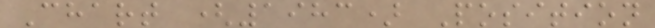Chart (1983) Position
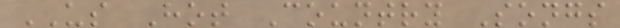US Hot Country Songs
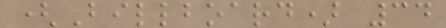(Billboard) 34
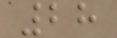28
